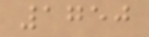1750
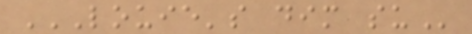LOUIE'S DIM SU
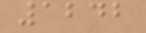1242
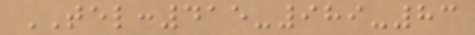TEL:415-989-83
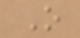O
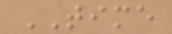TIME
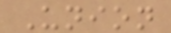Union
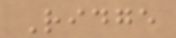Ridge
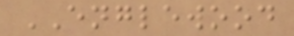ENGLEWOOD
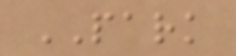PARK
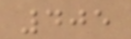405
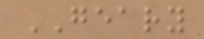GEARY
